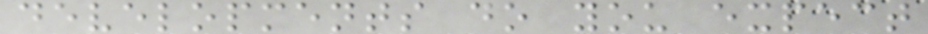developments do you expect
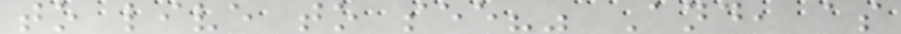to live to see?" And, as
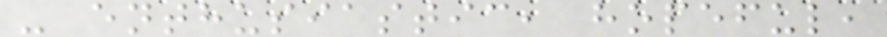- enthusiastic, hopeful,
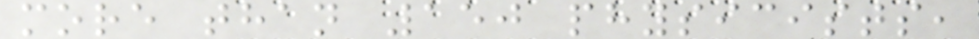more than 150 physicists,
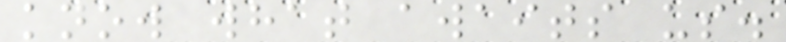know what awaits us.
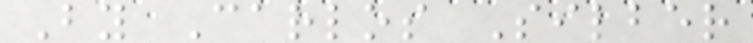By Carlos Silber
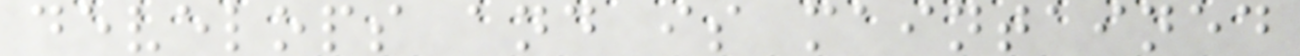develops and is maintained
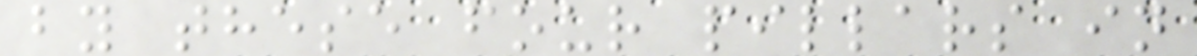by these four pillars in
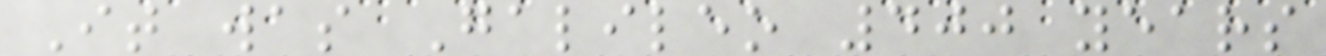It was Galileo 400 years
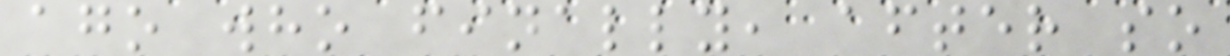ago who finally, after so
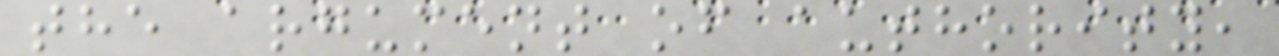the argument of authority,
